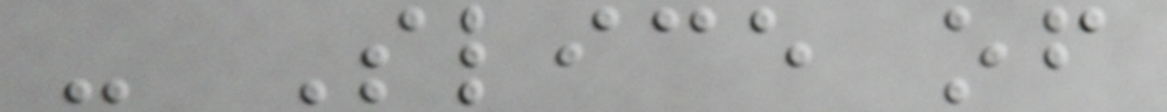- Slice of
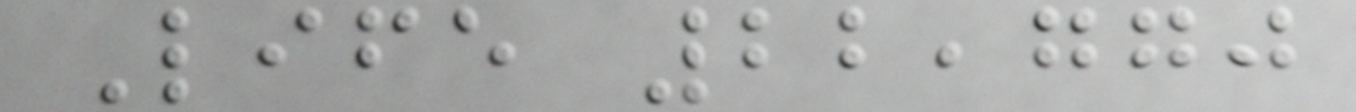Life 22,770
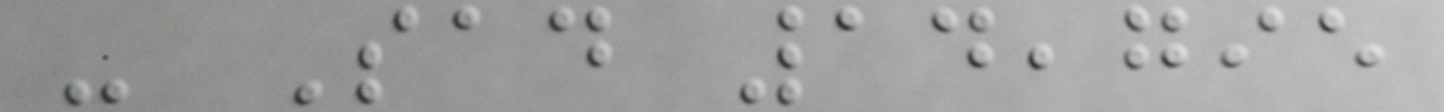- Sad 14,795
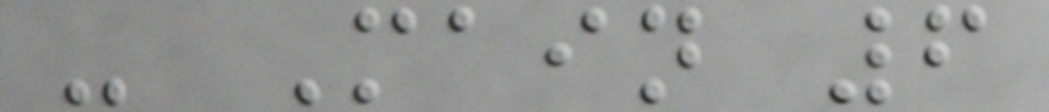- Main 6
